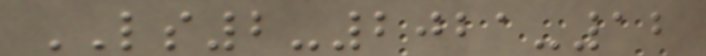LS2-2021-12
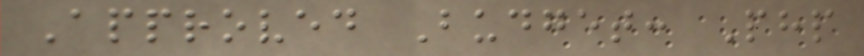Approved Budget: Php
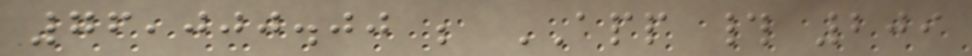76,000.00 ; APP # 209
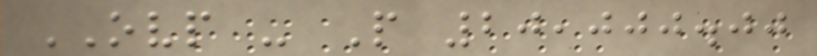OVP - P 20,000.00
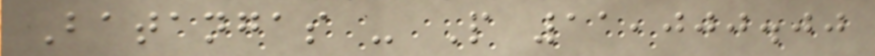Batangas - P 11,000.00
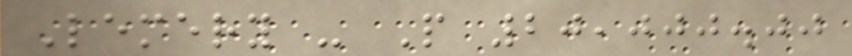Lemery - P 20,000.00
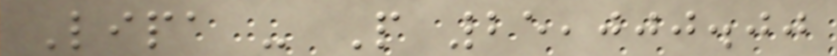Lipa - P 25,000.00
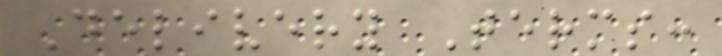Delivery Terms:
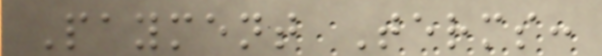Payment Terms:
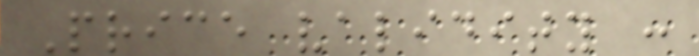Price validity :
